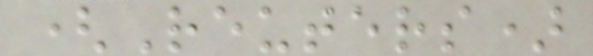(Reuters)
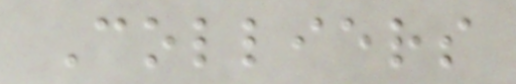Colliers
